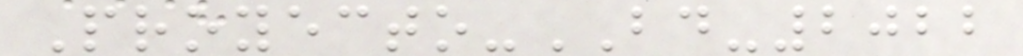Proyecto-BD-2022
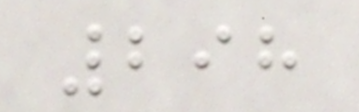298
